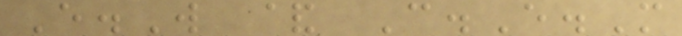E.W & C.E.M
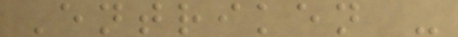Entriken -
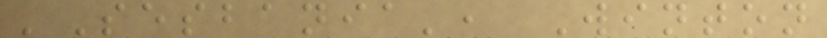'Sesbania', Winton
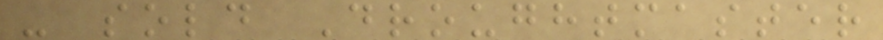- sold Droughtmaster
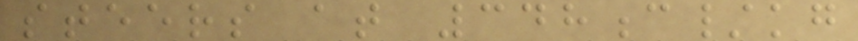steers at 348c/kg
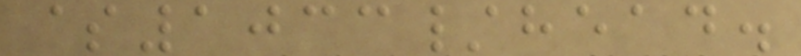$1033/head.
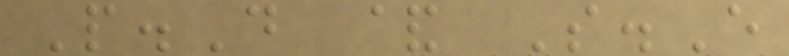P.D & S.E
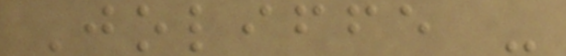Joliffe -
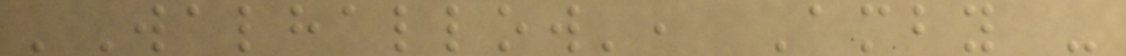'Walhallow', Amby -
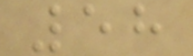58
